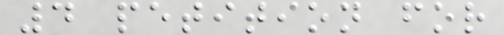4 petition for
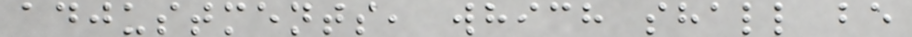adjustments, which shall be
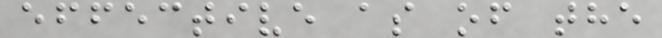effective as of the
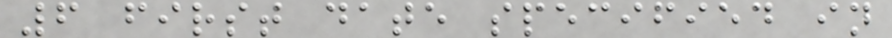6 first date specified in
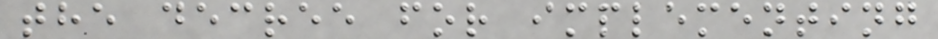the decree for implementing
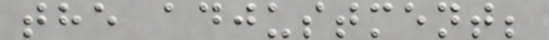the adjustment;
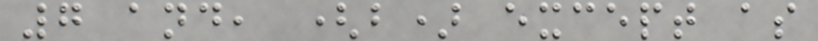7 and, (b) except as
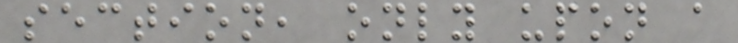section, only upon a
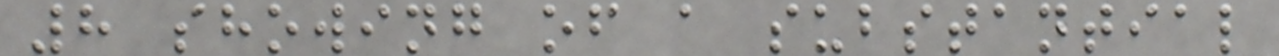8 showing of a substantial
